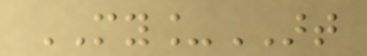MY_ART
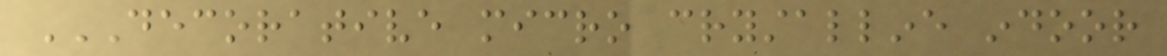DECORATIVE MICRO CRYSTALLINE INDOOR
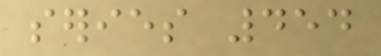series 454
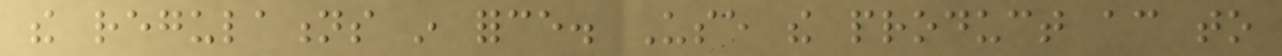the regulations in force. Use the product according to
